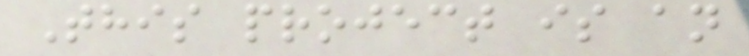This project is an
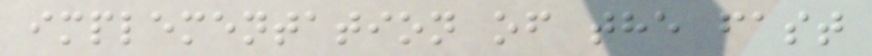implementation of the fast
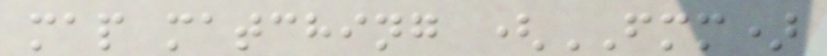map matching (FMM)
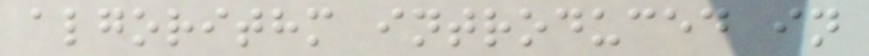algorithm introduced in
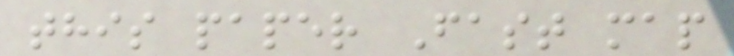this paper Fast map
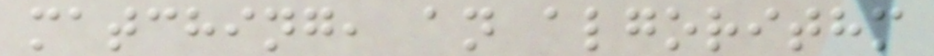matching, an algorithm
